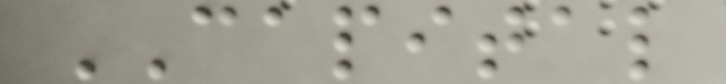CAPITAL
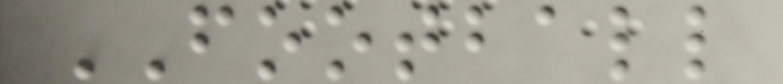FOOTBALL
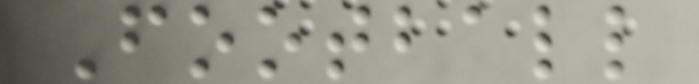Football
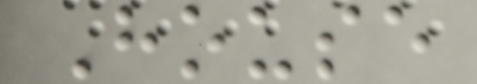House
